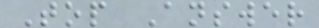Top Answer
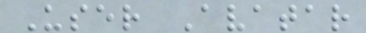User Avatar
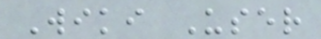Wiki User
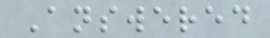Answered
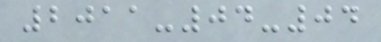2011-04-04
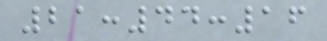21:44:16
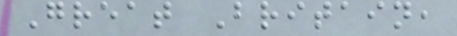Great Britain,
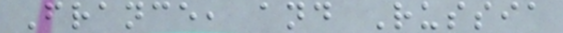France, and Russia
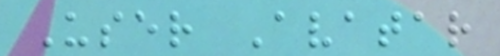User Avatar
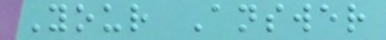Your Answer
